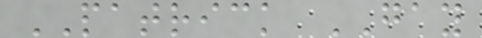PATRICK GAY
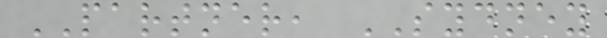PARTNER, SYDNEY
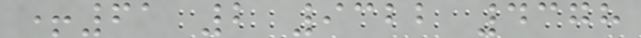+61 2 9322 4378
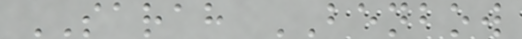SARAH BENBOW
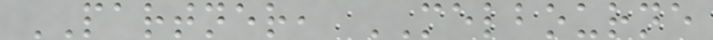PARTNER, MELBOURNE
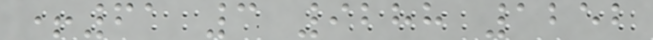+61 3 9288 1252
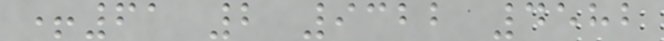+61 2 9322 4582
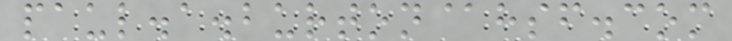paul.a.burton@hsf.com
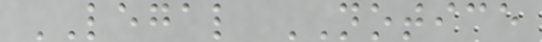LEGAL NOTICE
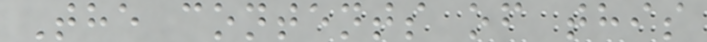The contents of this
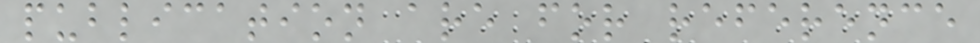publication are for reference
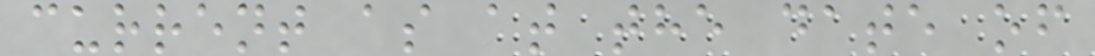current as at the date of
